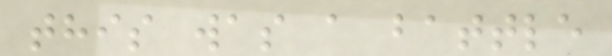this was a battle
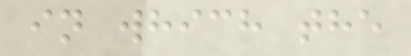in which the
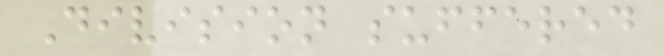Division suffered
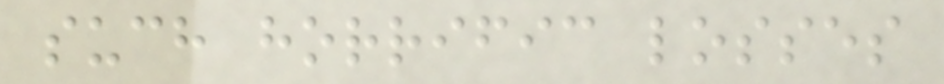such horrific losses
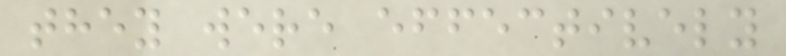they were effectively
